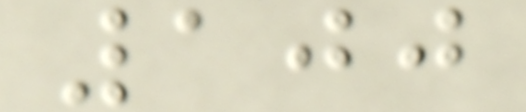100
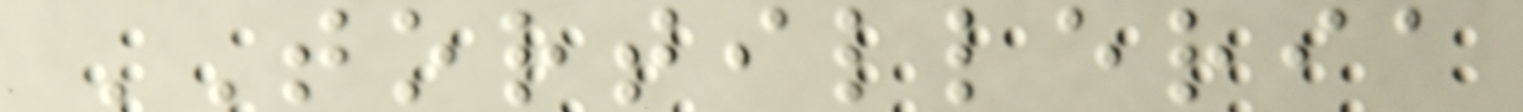TORTILLERIA
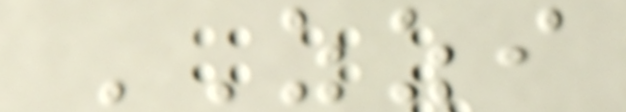ZZI
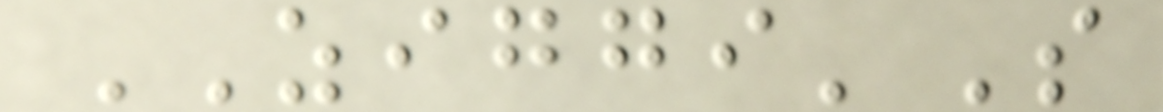ZIGGI'S
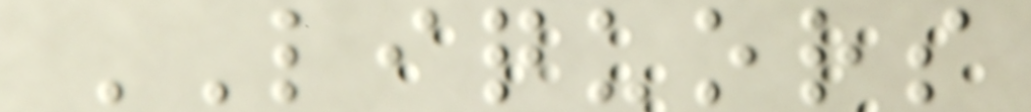LIQUORS
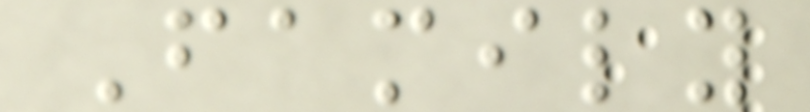Family
